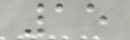15
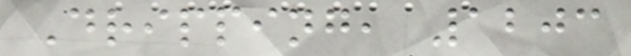Dripping, 1203
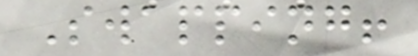Swapping!
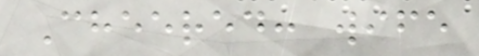Cheered: wife
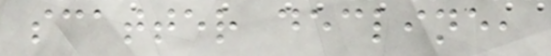scatter decline,
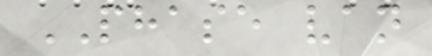PHASE van
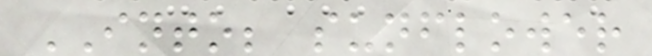INTO; sunflower
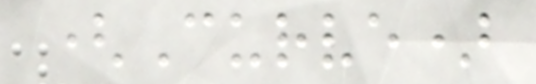(Curve)
